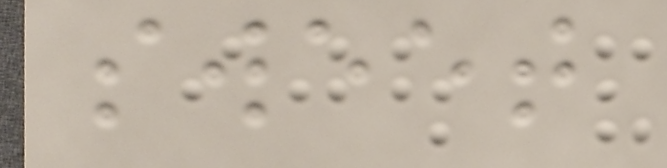sweet
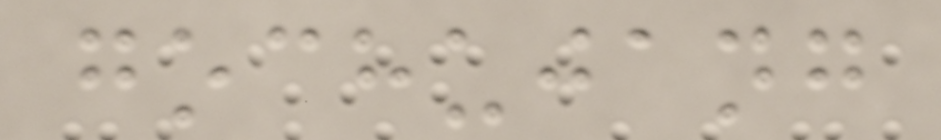gochujang
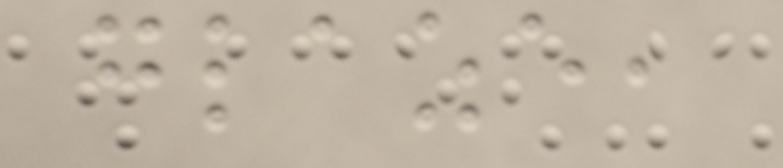glaze,
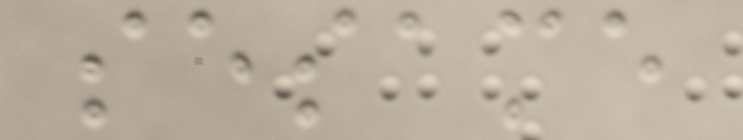sesame
